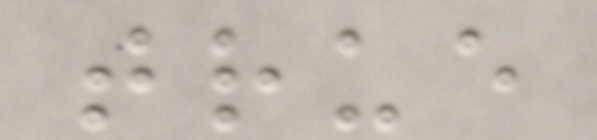true
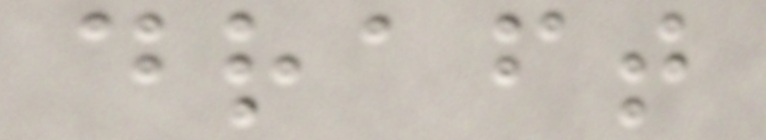draft
